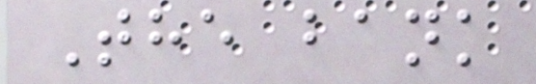The bank
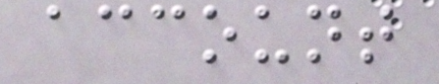account
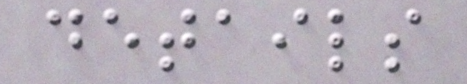details
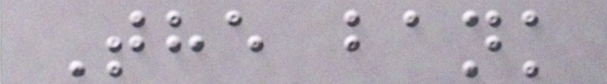The bank
